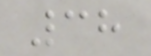38
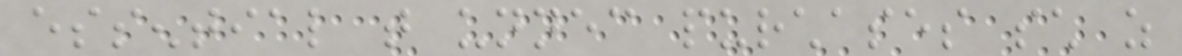essential that unnecessary purchases such as
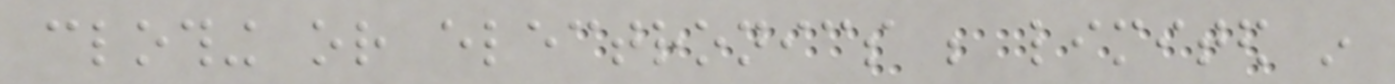clothing or electronics be limited in
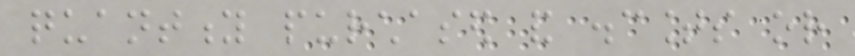quantity purchased and discounts or
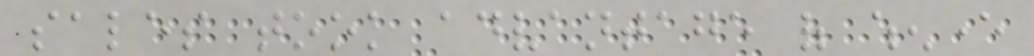sales took advantage of whenever
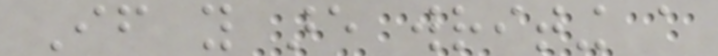If you are writing a
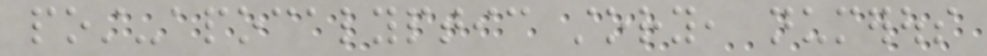post-apocalyptic story, numerous
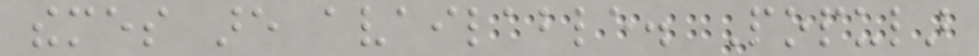themes are available. Popular
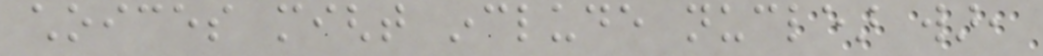choices might include nuclear war,
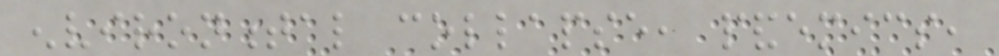environmental collapse, pandemics,
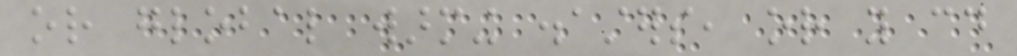or global warming disasters, or you could
